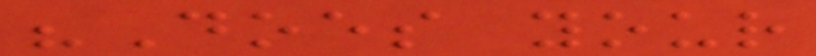"Does your
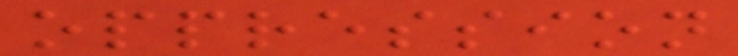oppression
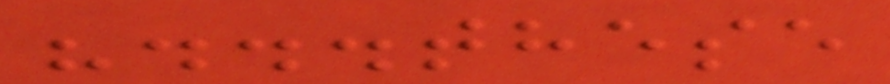"...these
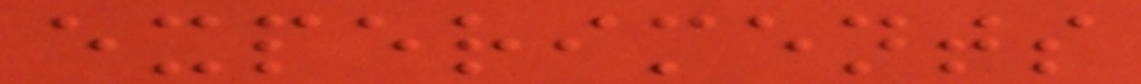experiments
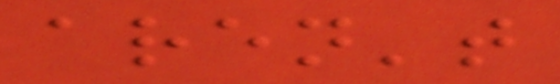aren't
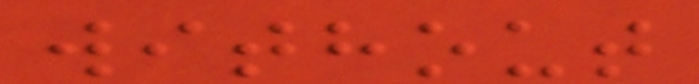without
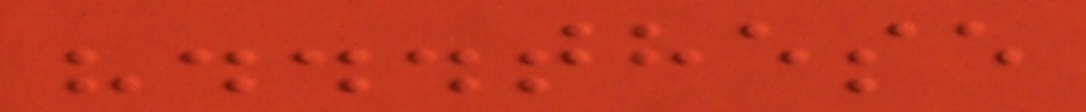"...these
